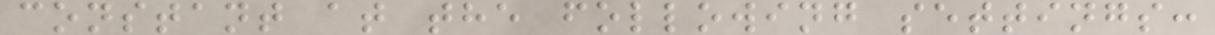constant at the following settings:
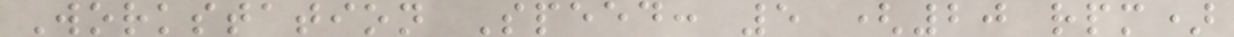Workstation Speed: 5 (20 rpm)
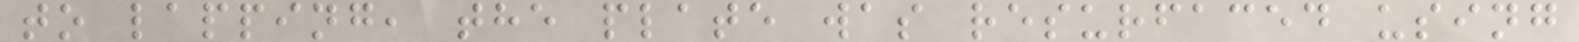to lapping, the plate was resurfaced using
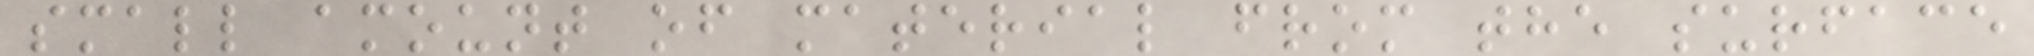small amount of material from the surface
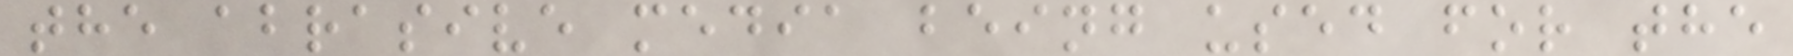the abrasive media being used for the
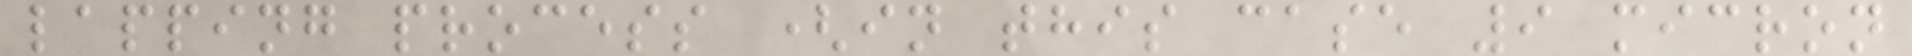lapping process (in this case 9 micron
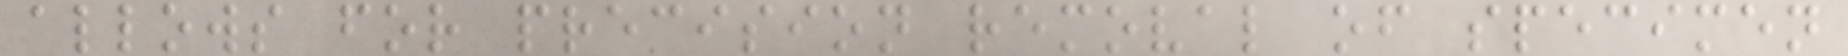allows for precision removal of specimen
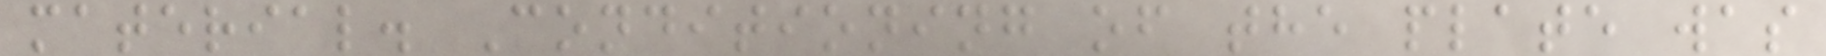material. Conditioning of the plate was
